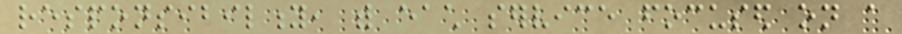responsibility, with each service focused on a
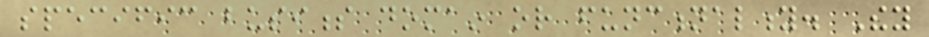specific business domain or functionality. They
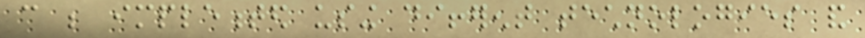can be implemented using different technologies and
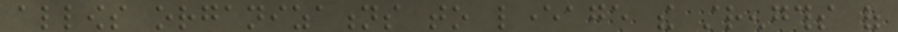allows organizations to leverage the strengths of
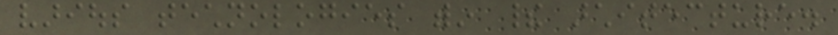various technologies within their architecture.
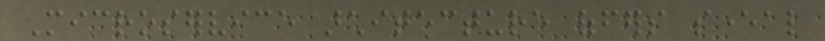Microservice architecture offers several
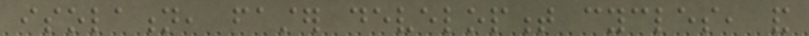isolation, faster development cycles, and
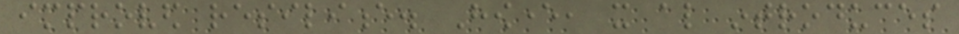improved resilience. However, it also introduces
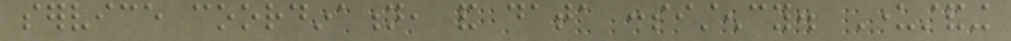service coordination, and data consistency. Understanding
